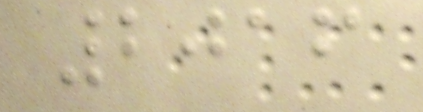2016
